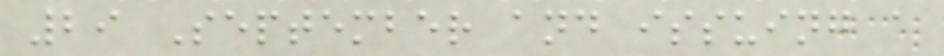29 September and issuing a
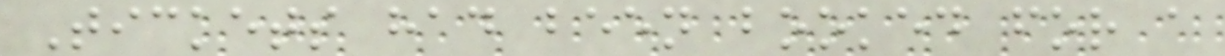Tickets had been booked for a
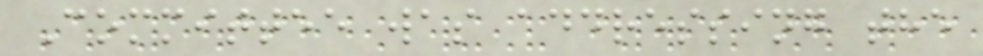Committee was addressing the
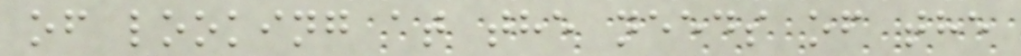of looking at the needs of the
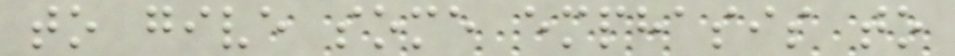to give some emphasis to
